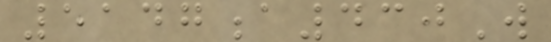5147a430W
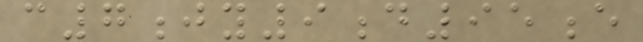c7jy9d95e
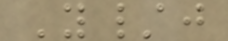Y/j
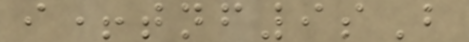i+tnf9sB
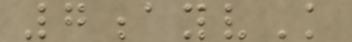7ayvK
